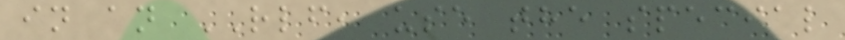in an RLF, use the special
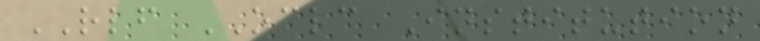RLF OCLC Institution
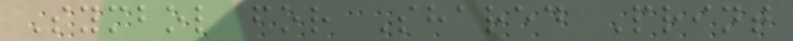Symbol for Shared Print
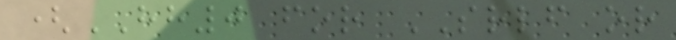(HH0 for SRLF or
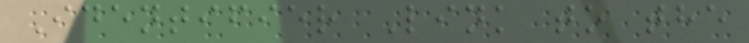Identifier Link to the
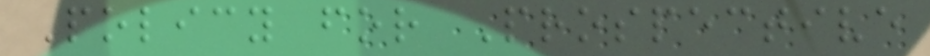Policy for Prospective
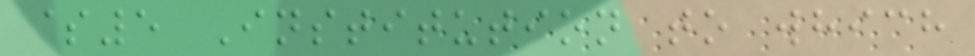$5 Institution to which
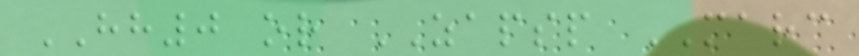HH0 or ZAPSP MARC
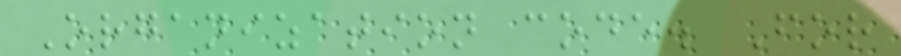Organization code. For
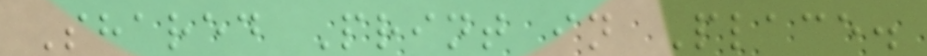Shared Print in Place.
